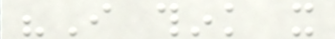"I think it
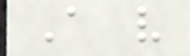A very
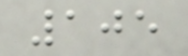105
